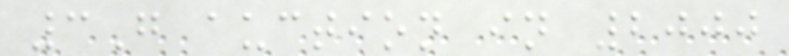3G auction in 2000
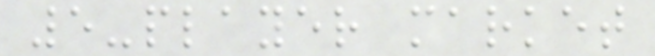5-player market
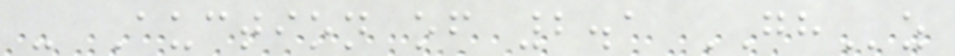- Auction of 2.1 GHz
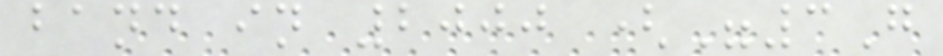band in 2000 ("3G
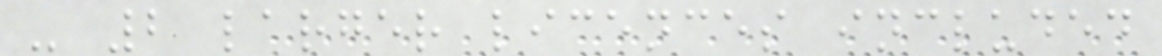- 2 larger licences included
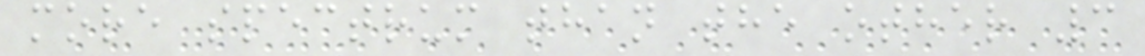more spectrum than the other 3
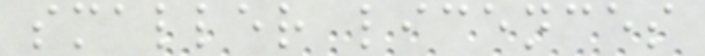smaller licences
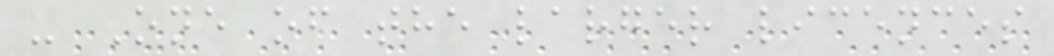- One of the larger licences
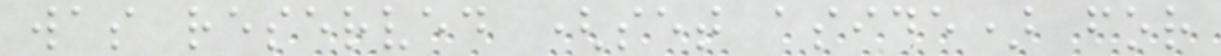was reserved (set aside) for
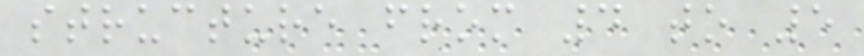structure from 4 to 5
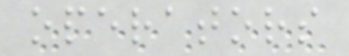operators
